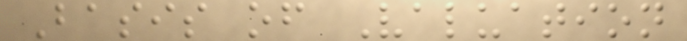Basis of Valuation
